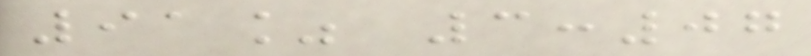91% 3:07
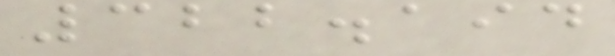322.194
